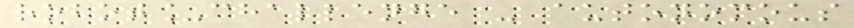robot_challenge - autonomous
